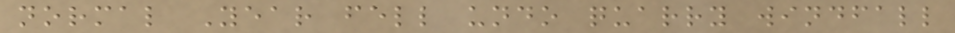normal Year fell undo quarry windfall
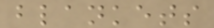blankets
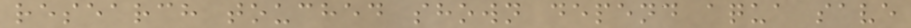research touched shown depend aqua save
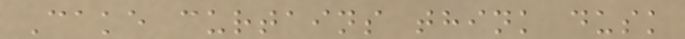Cake curtains think dusk
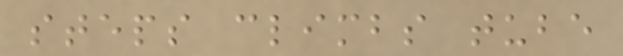steps climbs tube
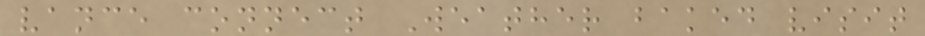vance connect Weather baked visit
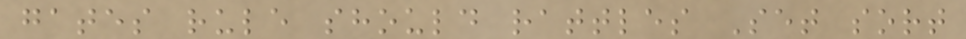gates rule should rattles Set sort
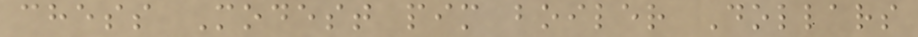chess Modest pim boiler Dollars
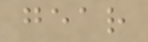gear
